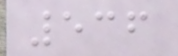536
